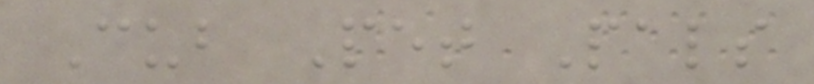Cub Pet Pals
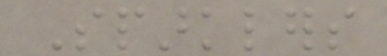Sparklers
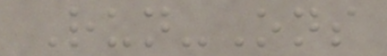Run-Ons
